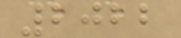2022
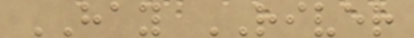HAY RIVER
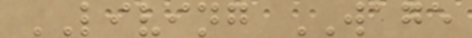LIVING WAGE
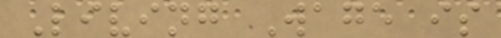Living Wage is
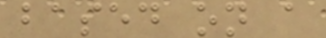based on a
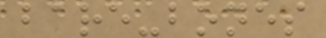bare-bones
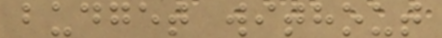budget without
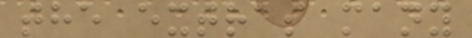the extras many
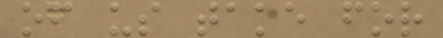of us take for
